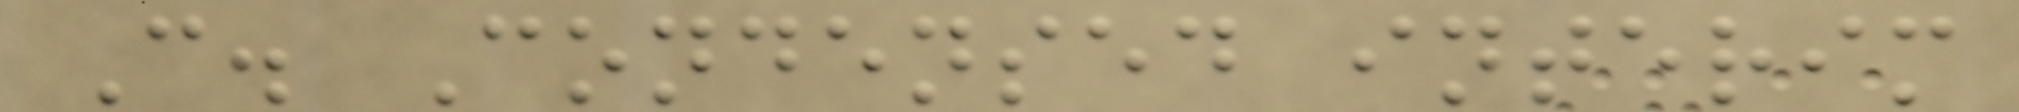C. Condensed interim
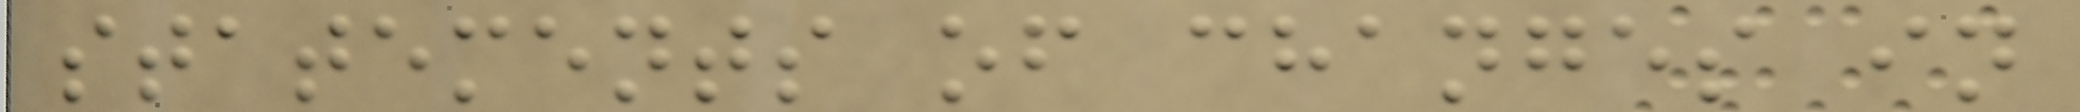statements of changes in
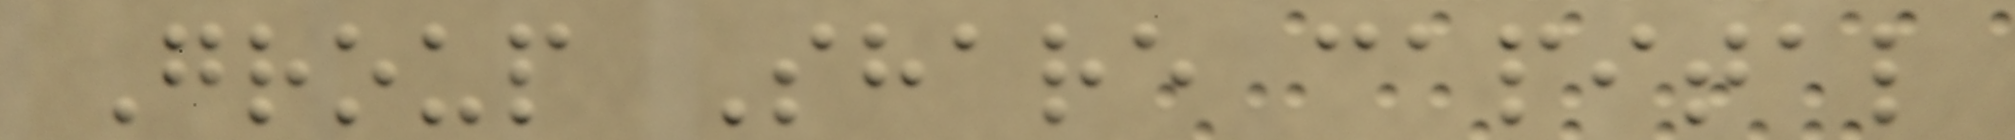Group Share capital
